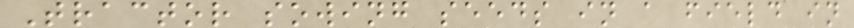Tractor sowing seeds in a field in
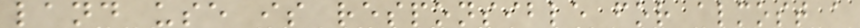land use is responsible for almost a
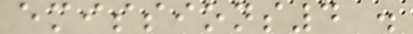emissions4 .
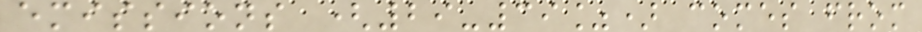emissions (29-39%) comes from
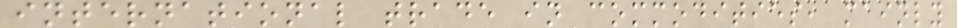international trade in commodities, mainly
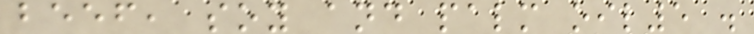beef, soy and palm oil5 .
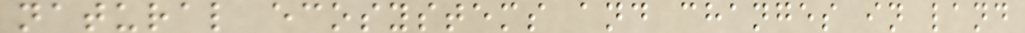natural ecosystems and changes in land
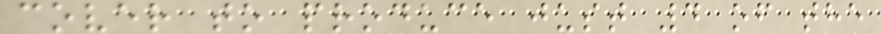cover to produce just 4 of the
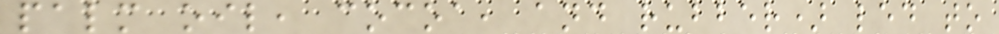palm oil, cocoa, and rubber) led to
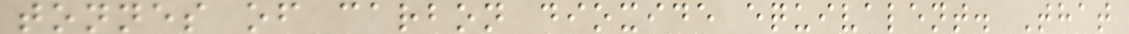tonnes of carbon dioxide equivalent. That
